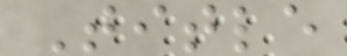Title
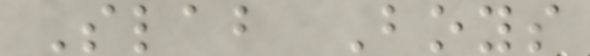Slab Boys
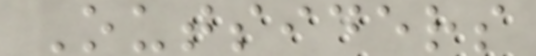Outsiders
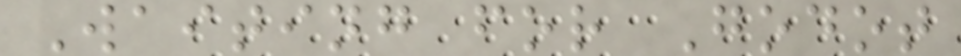Waiting for Godot
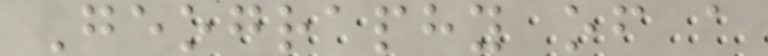Geography of a
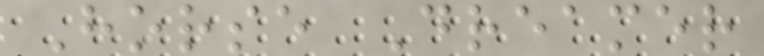Horse Dreamer
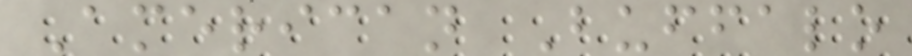American Buffalo
